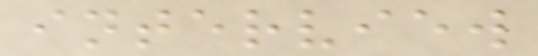interview
